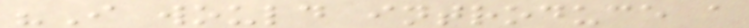"I would introduce a
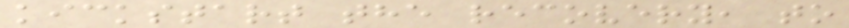kickstart the recovery, to
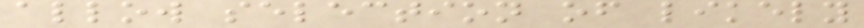allow selection of likely
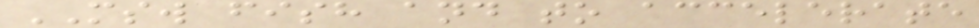MSW fish and to accelerate
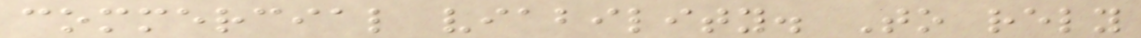commercial viability. To rely
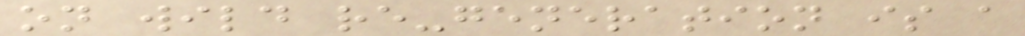on wild re-generation is a
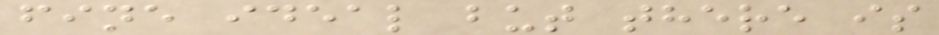fine ideal but there is
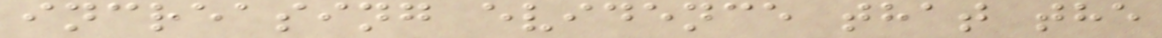increasing evidence that the
